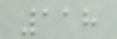118
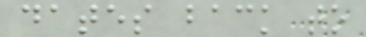dates back to
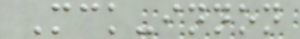Mck-innon
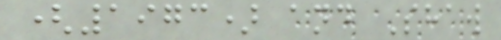(1973) and Shaw
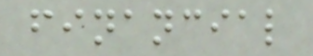financial
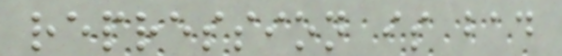repression is bad
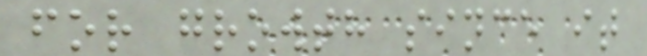for growth since it
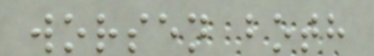worsen both
